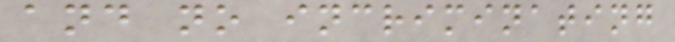and no incriminating
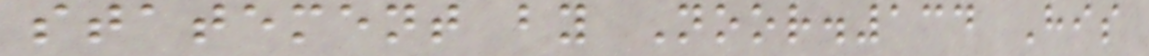statement by Noor.134 His
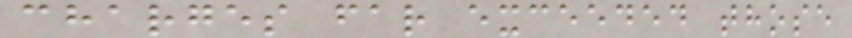charges far exceeded those
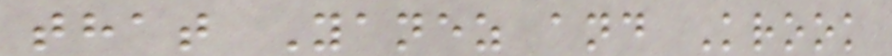that Yanez and Krook
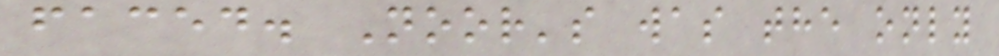faced. Noor's was the only
